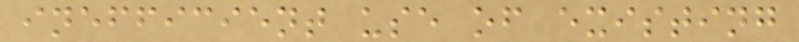inefficient use of existing
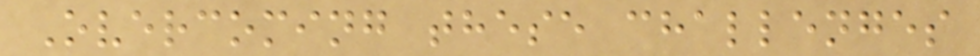Overcoming these challenges
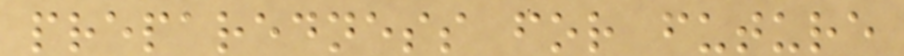preparedness for future
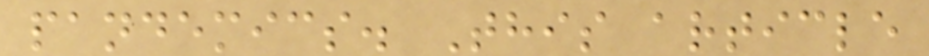pandemics. This article
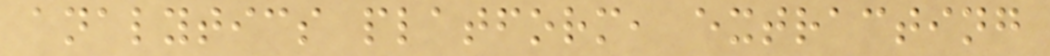analytics platform, extracting
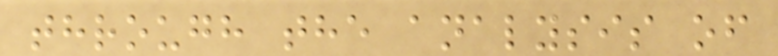through the analysis of
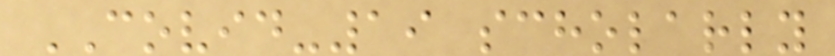COVID-19 scholarly
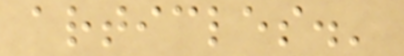articles.'
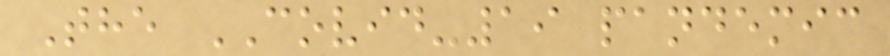The COVID-19 pandemic
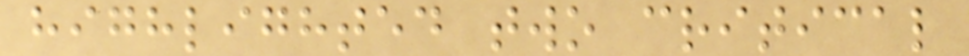highlighted two critical
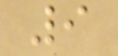9
